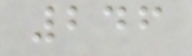246
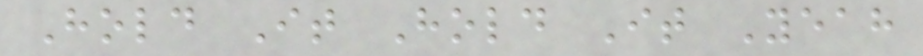Hold It Hold It Yeah
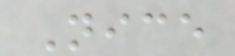Nice
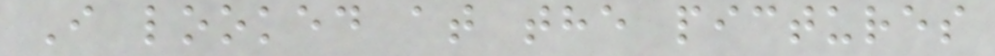I looked at the pictures
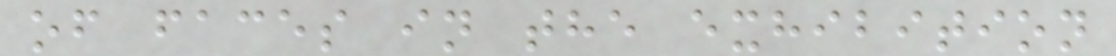of faces in the exhibition
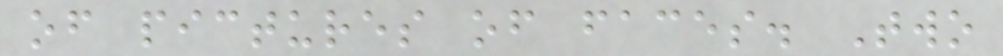of pictures of faces. Two
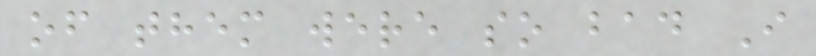of them were so bad I
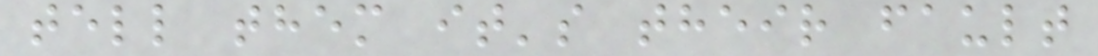tell them it's their fault
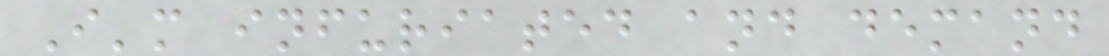I'm infuriated and demand
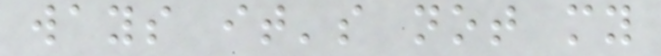ways it's not my
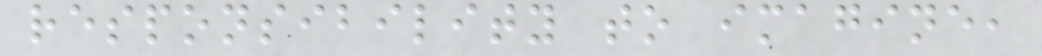responsibility to imagine,
